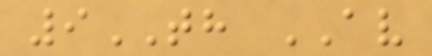9TH AV
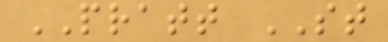PRATT ST
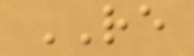RE
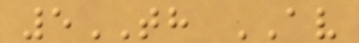5TH AV
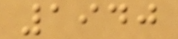1940
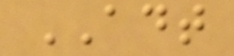ADT
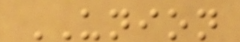UNION
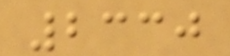2330
